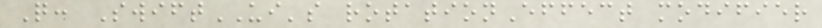Q: SwiftUI's rotationEffect modifier
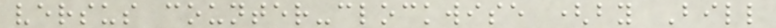versus counter-clockwise (by Bill
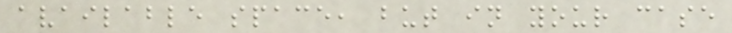available space, but in your case
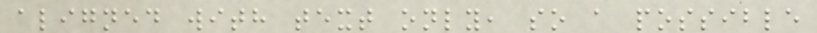aligned with text only, so a possible
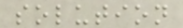solution
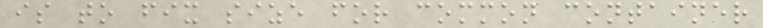is to fix size for common container
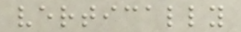vertically
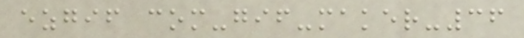ezgif com-gif-maker-36
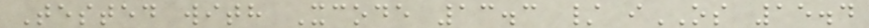Tested with Xcode 13.3 / iOS 15.4
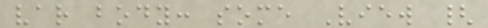var body: some View {
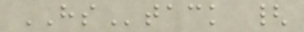HStack {
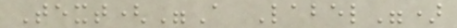Text("A Label")
